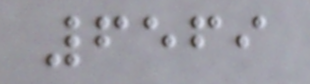6569
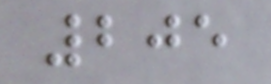205
